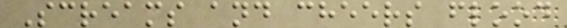Screams and cheers flood
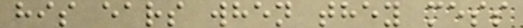his ears when they mess
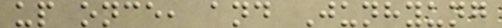up once, and Junhyung
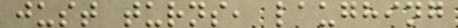just turns, laughing
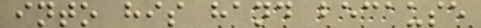into his hand because
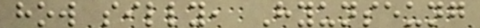how silly, Hyunseung
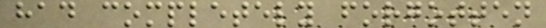had completely forgotten
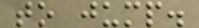to jump.
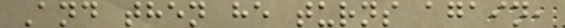And then he turns again,
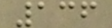136
